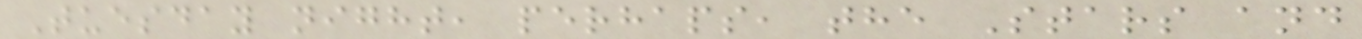Tuesday night, perhaps, the Stars and
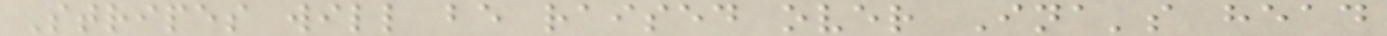Stripes will be raised over Ina's head
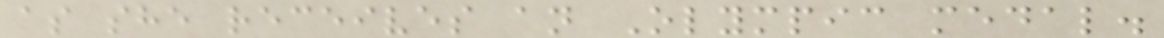as she receives an Olympic medal.
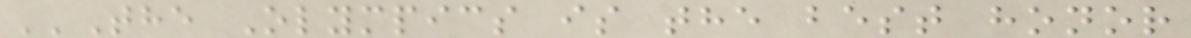''The Olympics is the best honor
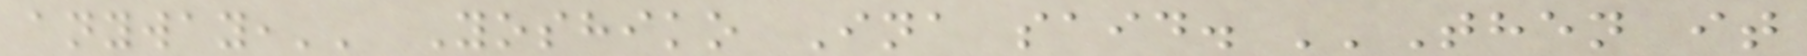anyway,'' Yoshiko Ina said. ''Then it
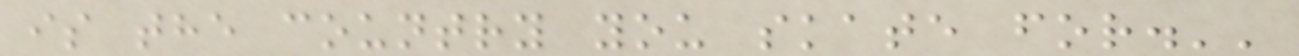is the country you skate for.''
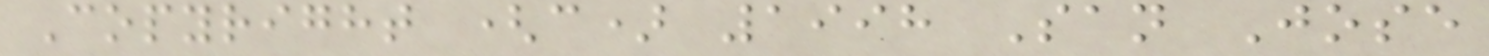Copyright (c) 1998 San Jose
